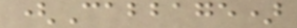(Cabbage)
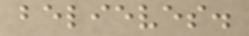believes.
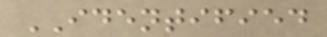IDENTIFIED
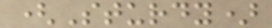(Sturdy)
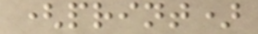(print)
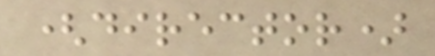(director)
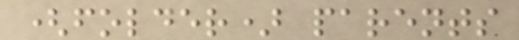(folder) parents
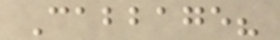Cabbage?
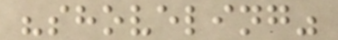"shoveling"
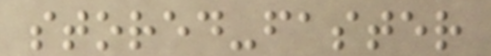stored-faster
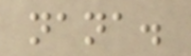nana.
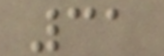31
